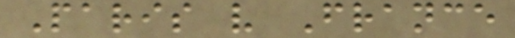Paris v France
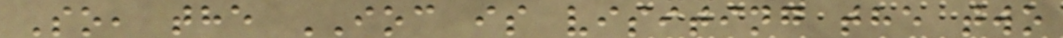So, the IOC is visiting the two
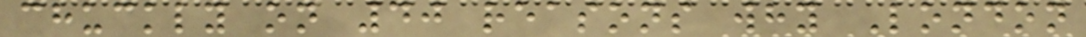chuckly on 40 reasons why London
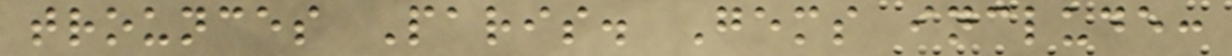trounces Paris. Gems include:
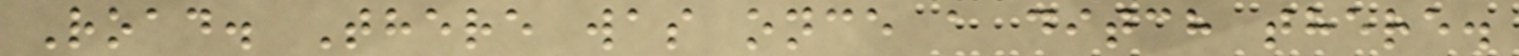Road. There was once a ditch there.
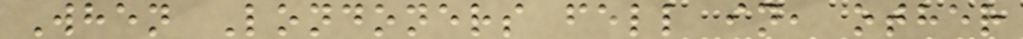When Londoners fell in, other
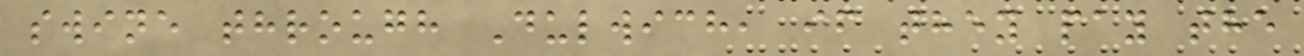swine through Dulwich, if they pay the
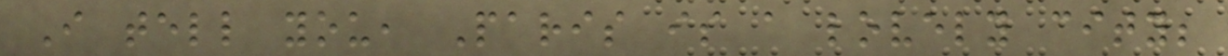I tell you, Paris is a lovely city;
